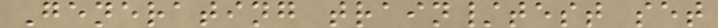Generating train/test set
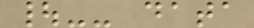|-- data
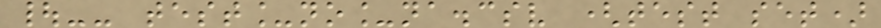|-- test_no_na.csv (test set)
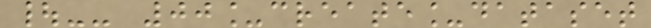|-- 00_create_dataset
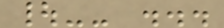|-- ...
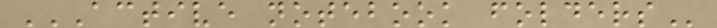ACTIVE NOTEBOOK FOLDERS
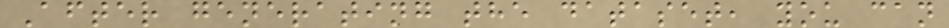After generating the dataset, you can
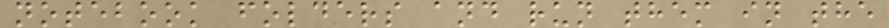notebook folders and run them in the
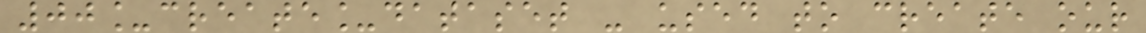00_create_dataset - used to create our
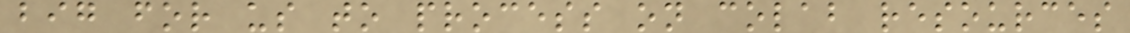big for us to process on colab resources
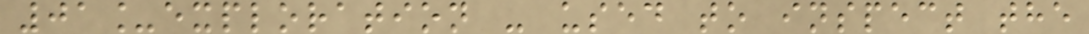01_exploration - used to inspect the
